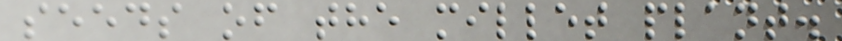seeds of the millet plant.
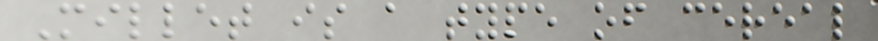Millet is a type of cereal
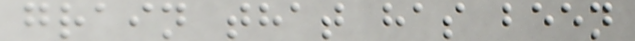grain that has been
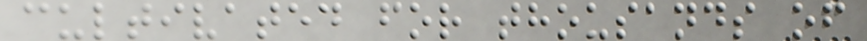cultivated for thousands of
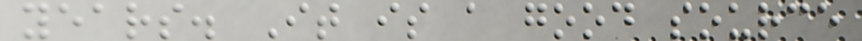years. It is a good source
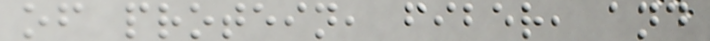of protein, fiber, and
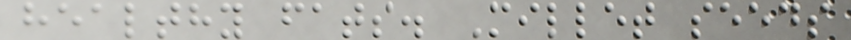healthy fats. Millet seeds
